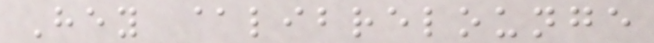Hey @librelounge
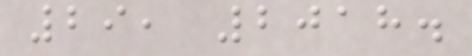29, 2018.
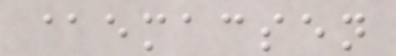@emacsen
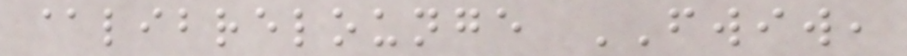@librelounge FWIW,
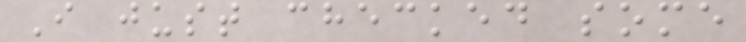I just checked some
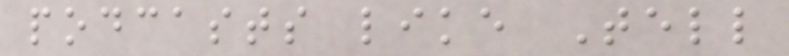podcasts like Tell
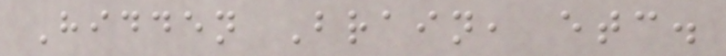Hidden Brain, etc.
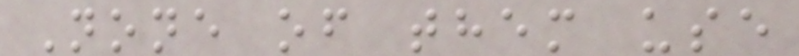None of them use
